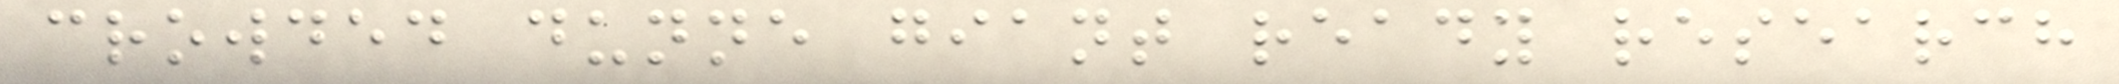crowded dunne giant ready research
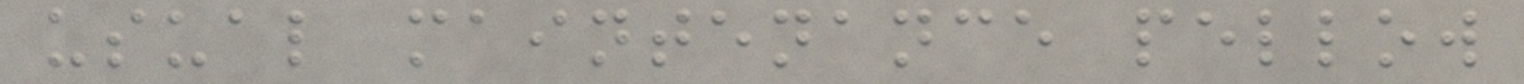usual maintenance pellow
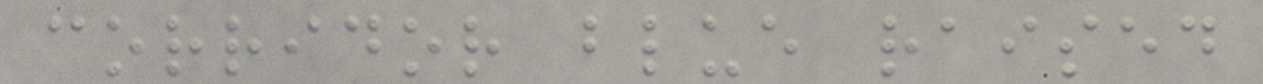corridor blue raised
